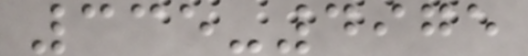335-4975
